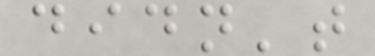didn't
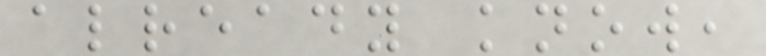already know,
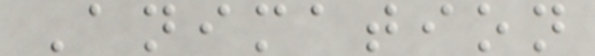Animation
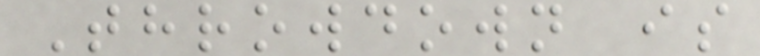Throwdown is
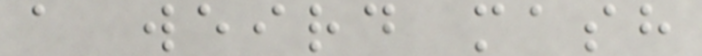a weird mash
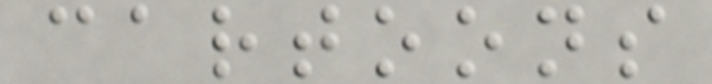cartoons
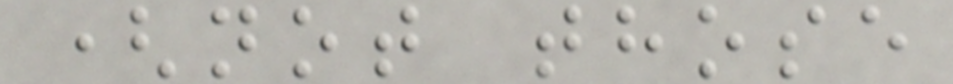(not those
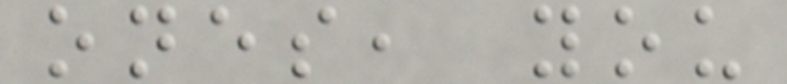ones, you
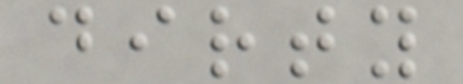dirty
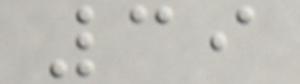39
